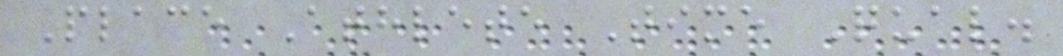Place Athlete Time Qual.
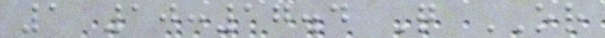1 10:17.4 Q OR
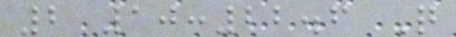2 10:22.6 Q
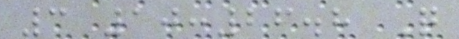3 10:26.8 Q
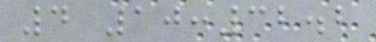4 10:32.2
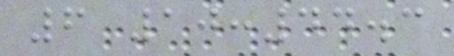6 10:44.3
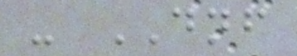- DNF
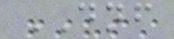DNF
